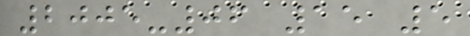2005-06 15 5
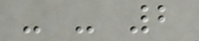- - 2
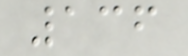136
